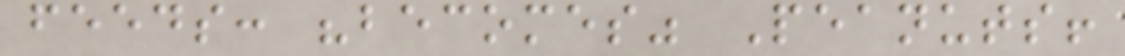feeds: "becomes" Peanuts!
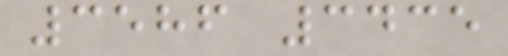3586 3435
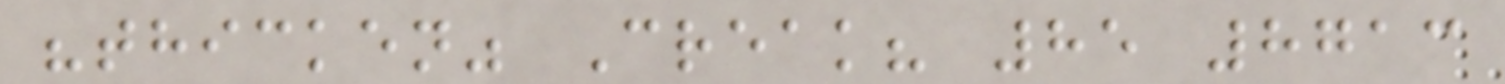"thicken" Creak? 85 8713
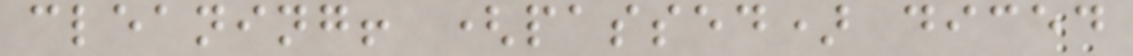cleaning! (passed) diced
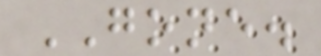GONE.
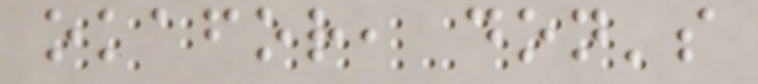okafor, don's
